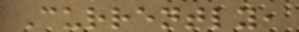Currently,
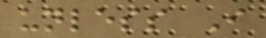unless I
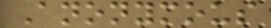Anonymous
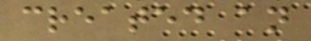created an
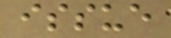issue
